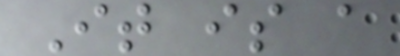It is a
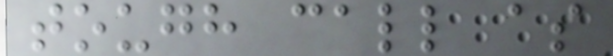tough call as
